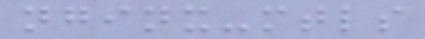nginx-mtls
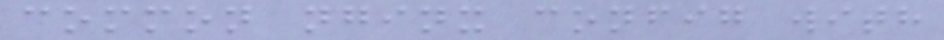common nginx config with
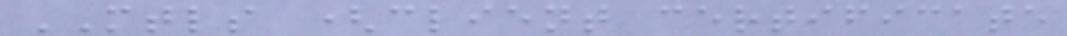MTLS (client certificate
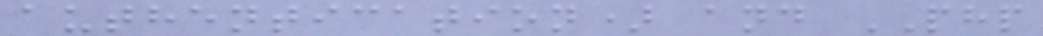authentication) and PHP
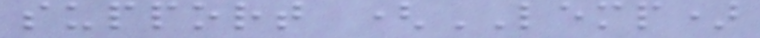support (LEMP)
